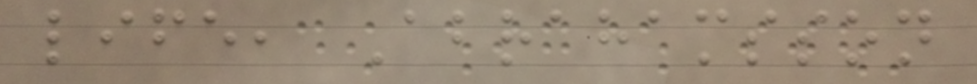life, Abrahamsson
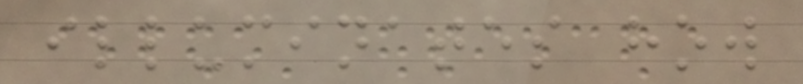illuminates how
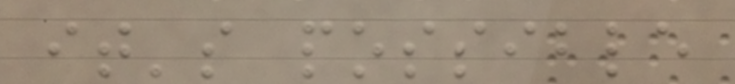it's possible
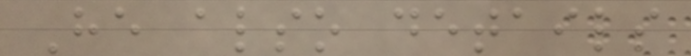He also details
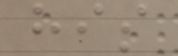his
